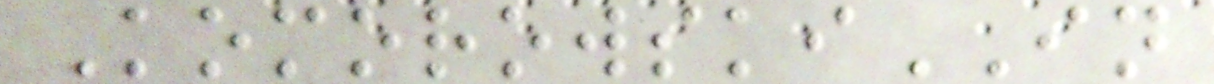KomorowskiIN
